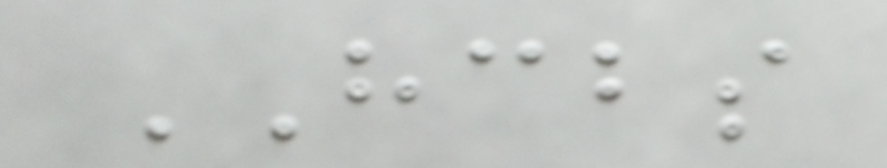HCBS
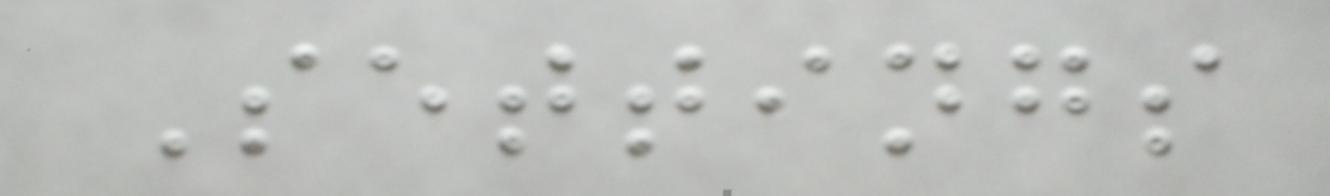Settings
